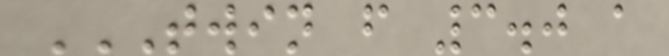TWIN F 3.0 A
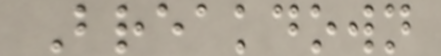Breakdown
